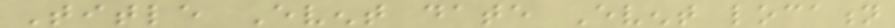Title Event date Event location
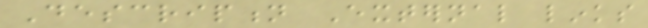Description External links
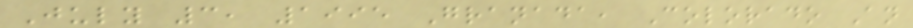July 3, 1995 Granada, Colorado An
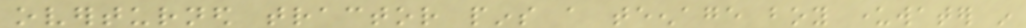overturned tractor pins a teenage boy underwater in
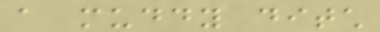a muddy ditch
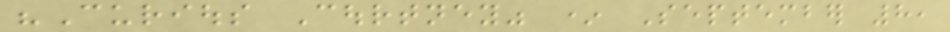"Curious Courtney" * September 8,
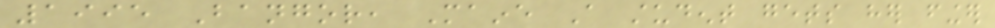1995 Bangor, Maine A student gets her finger
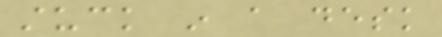stuck in a desk
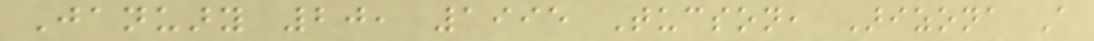January 20, 1995 Tucson, Arizona A
